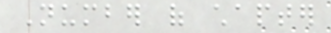Number of chapter
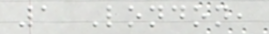1 London,
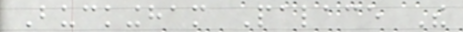Buckingham Palace The
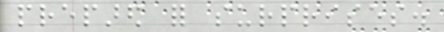prepared for surprises.
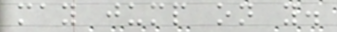may jump on you.
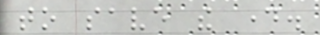to save the day.
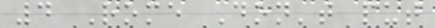4 Rome Don't put
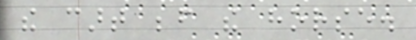the cart before the horse.
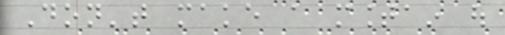Don't make a mountain out
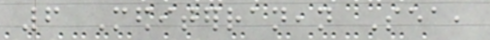6 Mediterranean Sea,
